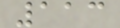113
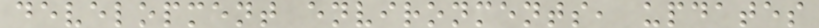development environments, updates
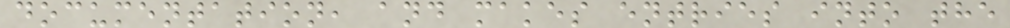documentation, and makes entries into the
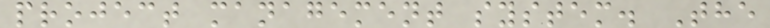project management system. The
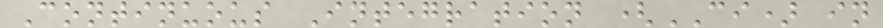Continuous Integration (CI) in
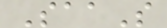SaaS
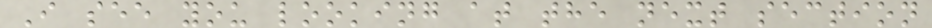I see you looking at the next section
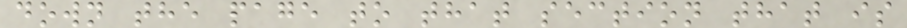down the page to that section that is
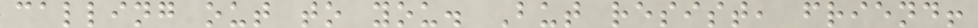calling out to you. But resist, friend!
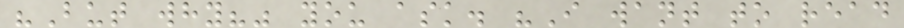"But why?" you ask. "I want to read
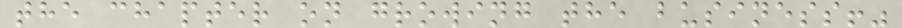the chapter on growing the business!"
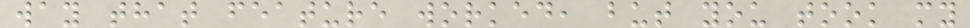way that feature worked, but you took my
